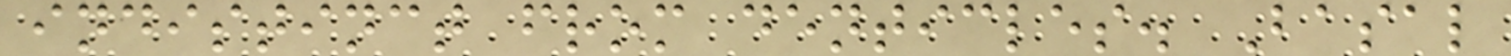indistinct from denticles. Basal
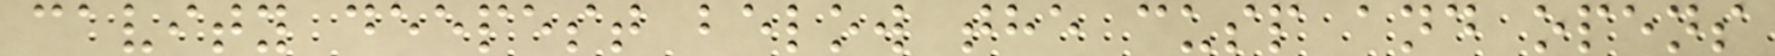cavity deepest below the cusp and opens
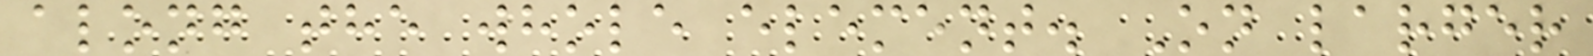along the whole element. On larger
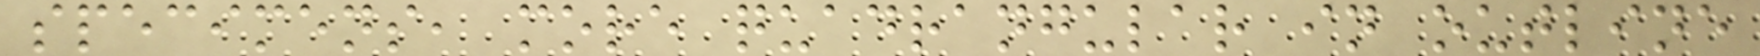specimens, more quadrangular in outline
